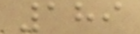189
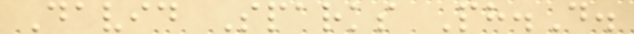David Sparks Ph.D.
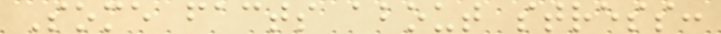Some facts about stress:
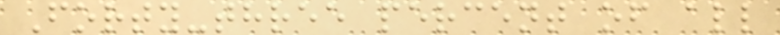Forty-three percent of all
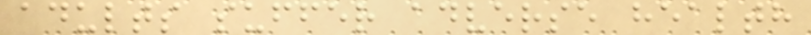adults suffer adverse health
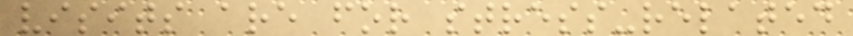visits are for stress-related
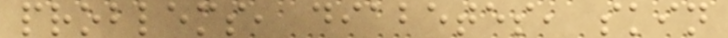problems, diabetes, skin
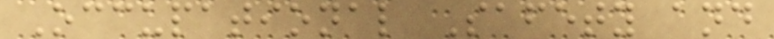Occupational Safety and
